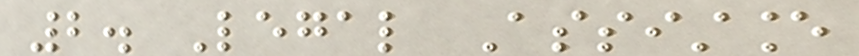2. Legal Assistance
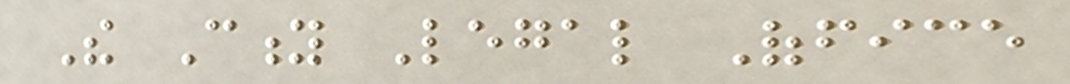The City Legal Office
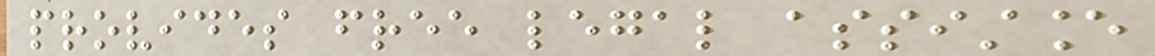provides free legal assistance
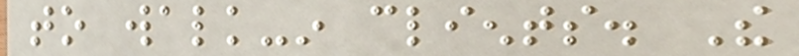to walk-in clients. The
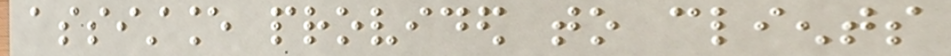assistance provided to clients
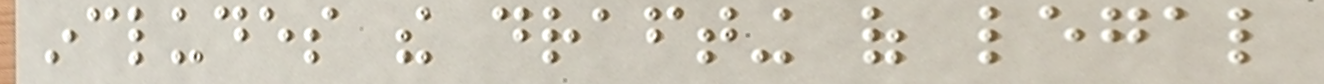includes the drafting of legal
